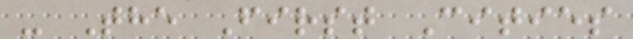- The First Cities
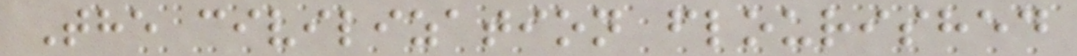The civilization flourished
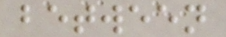between
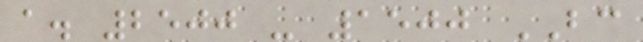a. 2500 - 1500 BC
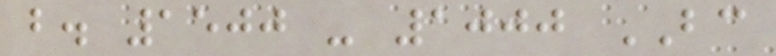b. 1500 - 1000 BC
